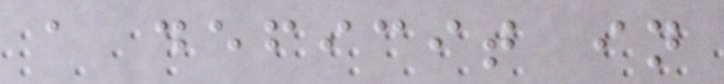a deficit in
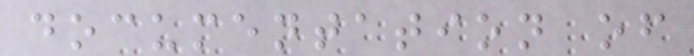documentation of
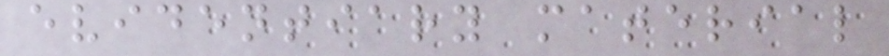evidentiary material
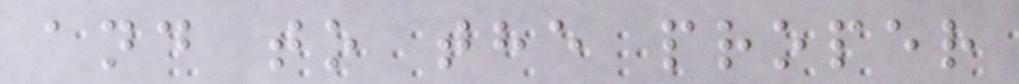and to the proper
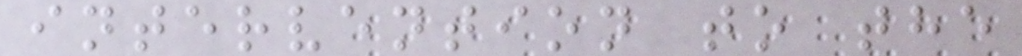intervention to the
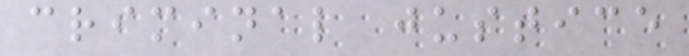criminal justice
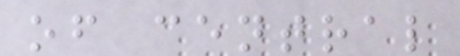of central
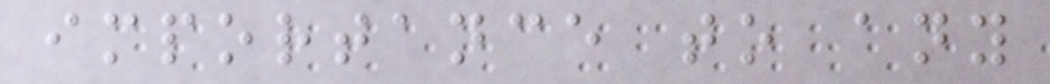importance to any
